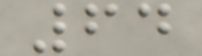64
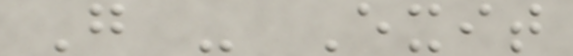G - Exit
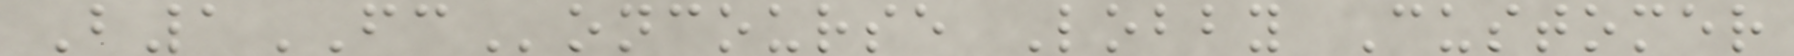B1FConcourse Lobby Customer
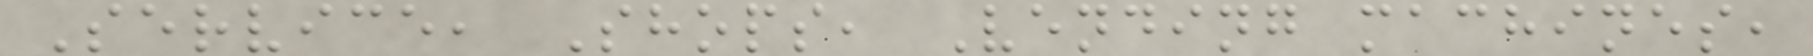Service, Shops, Vending machines,
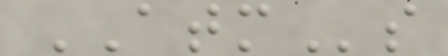ATMs
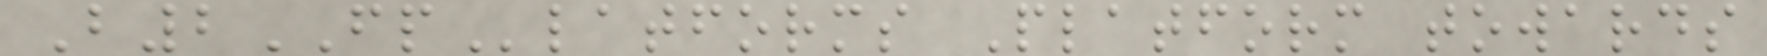B2FPlatforms Platform towards
